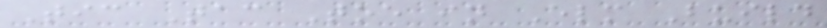Tic Tac Toe in Elm Build
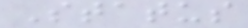Status
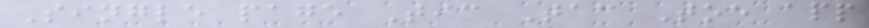Single page Tic Tac Toe app
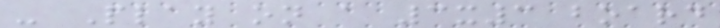- Play on a 3x3 board
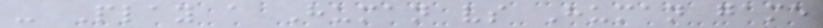- Play a Human vs Human game
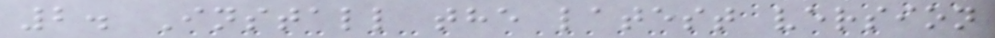2. Install the latest version
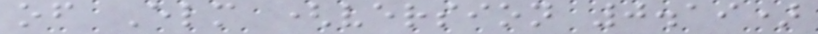of Elm (version 0.19)
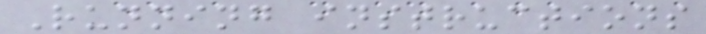Running instructions
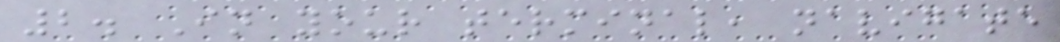2. In your terminal, navigate
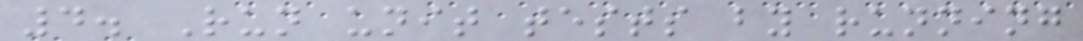4. Run unit tests by running
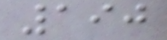190
